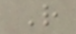R
